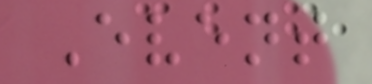Event
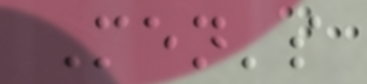Men's
